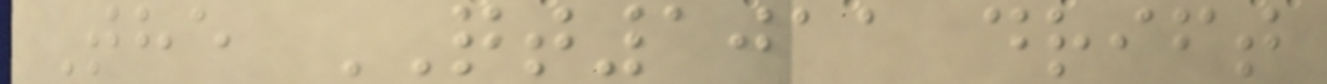The QT1011 drift
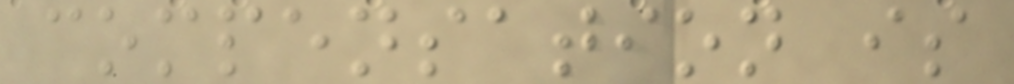compensation is
